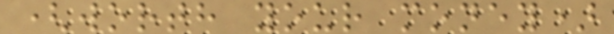(worth your money)
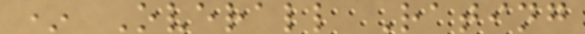* Overall Rating
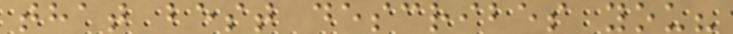that best describes you?
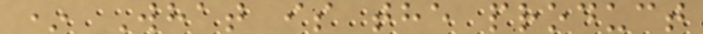* What is the product
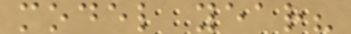model year?
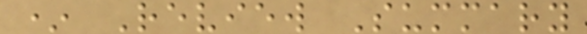* Review Summary
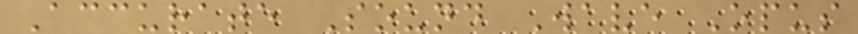Accurate Sound Wave Opus
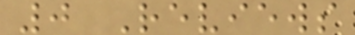0 Reviews
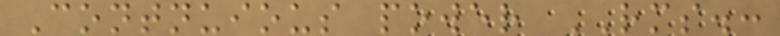Contnuious power RMS.:
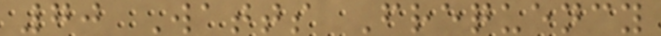70 Watts Frequency
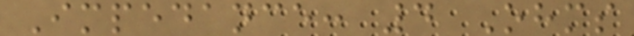Impedance: 4 Ohms
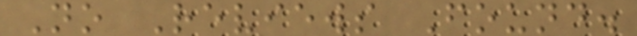No Reviews Found.
